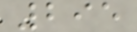295
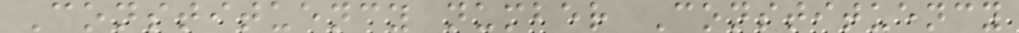Constituency number Constituency
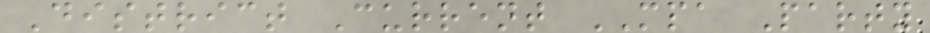District Current MPA Party
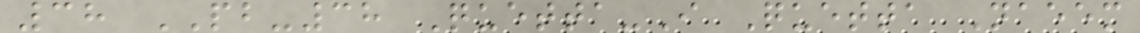38 PB-38 Quetta-I Quetta Naeem
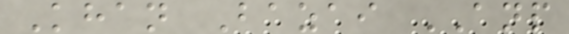Khan Bazai ANP
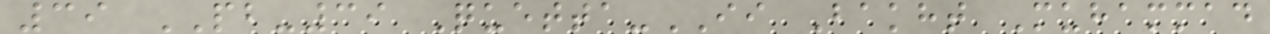39 PB-39 Quetta-II Bakht Muhammad
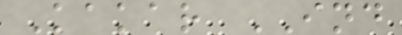Kakar IND
